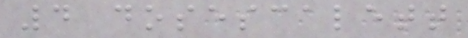4 dosescalett
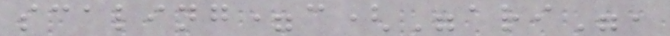scaling=c("ari",
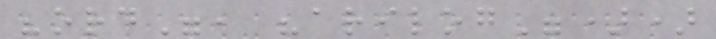"ord", "arilog"))
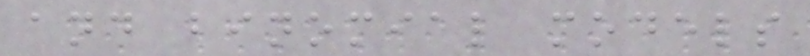and binomial models
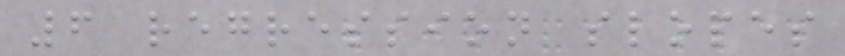6 regression slopes
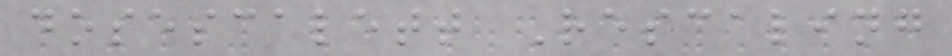dosescalett Rescaling
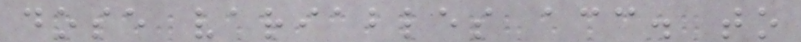dose variables acc. to
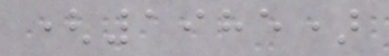(1985)
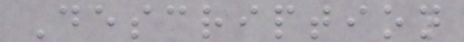Description
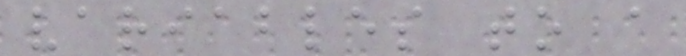variables to a
